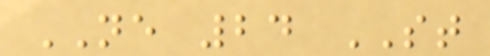NE 24 ST
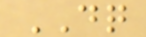DQ
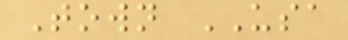Town USA
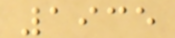1935
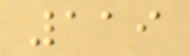119
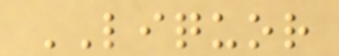LIQUOR
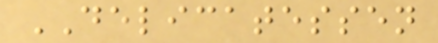DELICATESSEN
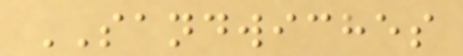SANDWICHES
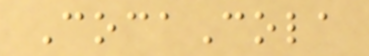CocaCola
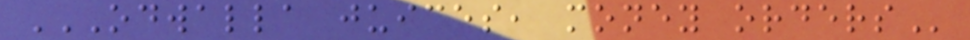ODWALLA JUICES, MONEY ORDERS
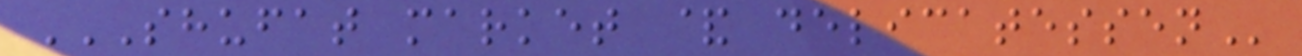SHUFAT MARKET & DELICATESSEN
